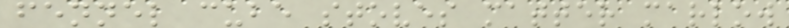fennel cube stoves matter marlow
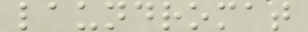laundromat
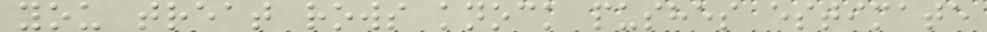you treat rows knock pushes estimate
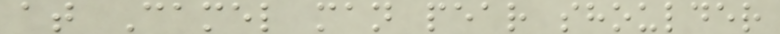at Camel man pear shoulder
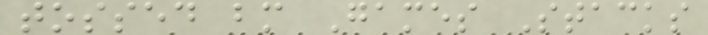tossed bm Games Stacks
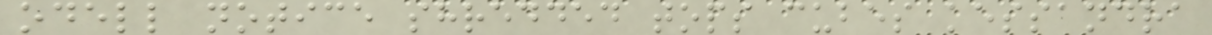odell notice shredded tops cubes kessandra
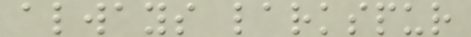always larkspur
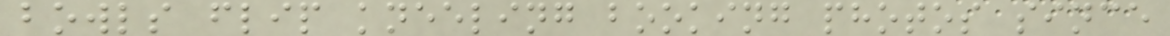bowls flip kneeling booking photos since
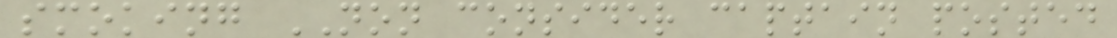smoking NON consider captain posted
